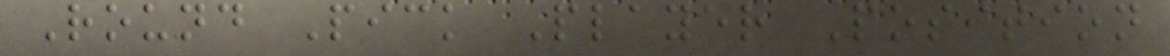Round Pick Player Position
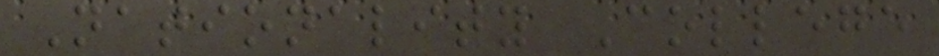Nationality College
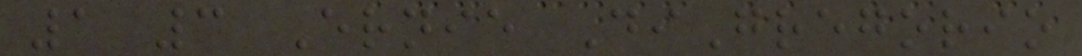1 3 Ernie DiGregorio
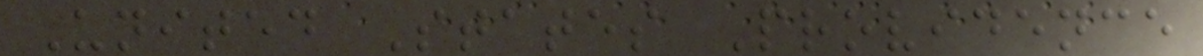United States Providence
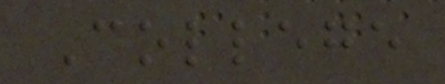College
